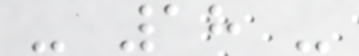- 18 -
